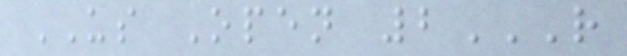US Open 2R
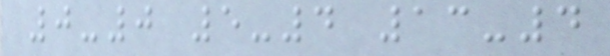0-0 5-4 13-4
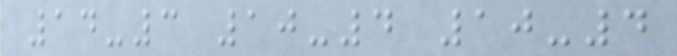14-3 10-4 10-4
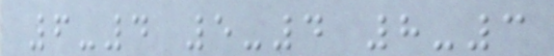6-4 5-4 8-3
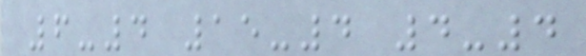6-4 15-4 4-4
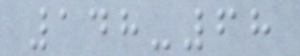148-68
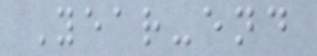Year-end
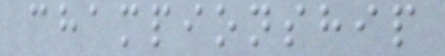championship
